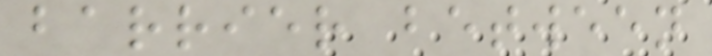barrier between
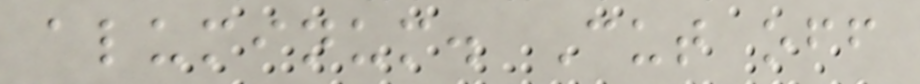aluminum. Cut off
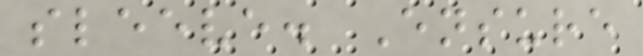sleeve. Ensure
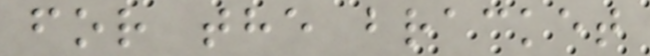for the bracket
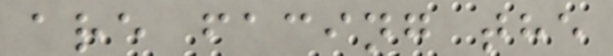are facing the
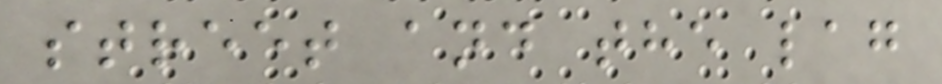street and the lag
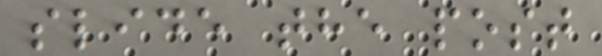slide the post
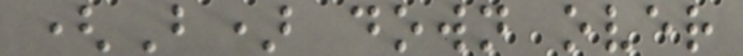(B) down over
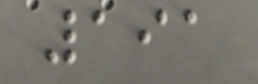191
